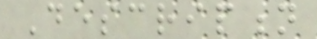Description
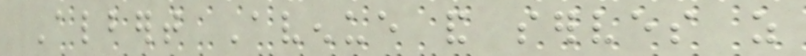Albert Avenue and serves as
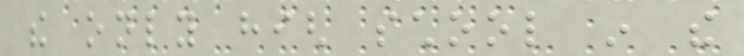the only high school in the
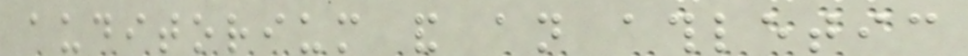auditorium and an athletic
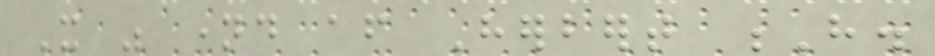It was named after Herbert H.
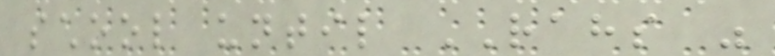school until RAHS was
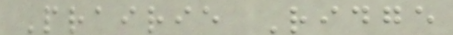Prairie Ridge
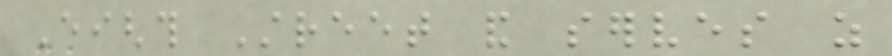Eighth Street and serves as
